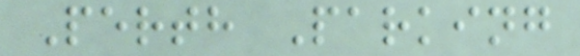Perth Parking
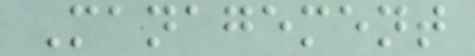Management
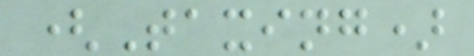(Taxing)
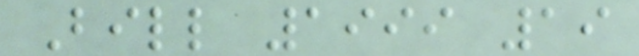Bill 1999 19
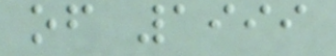of 1999
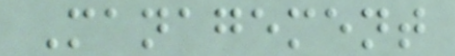Management
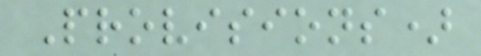Provisions)
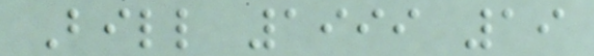Bill 1999 19
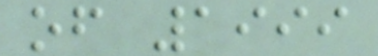of 1999
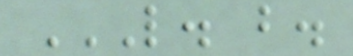L. B.
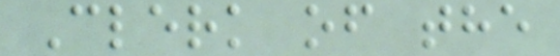Clerk of the
